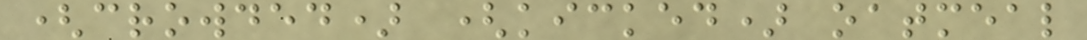(crowded) (kicked) oatmeal
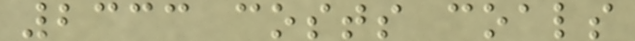2333 costs coals
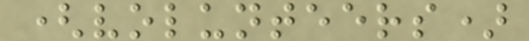(volunteers)
